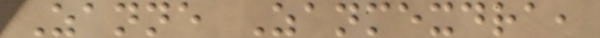Zanne Zanmexdra,
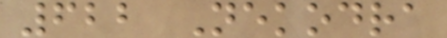622 Nekodra
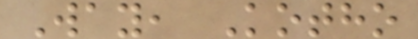Way, Kotho
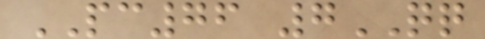PC76 7QQ
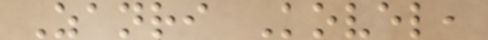Zanri Kovel,
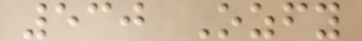530 Ozfy
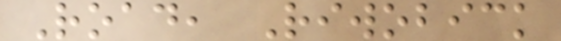Road, Riwobick
